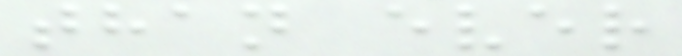than ever
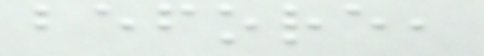before,
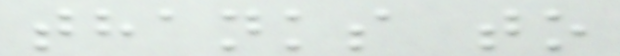thanks to
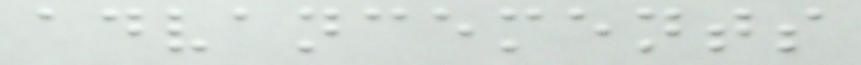advancements
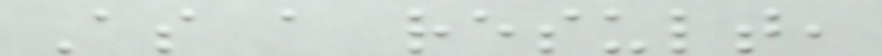As a result,
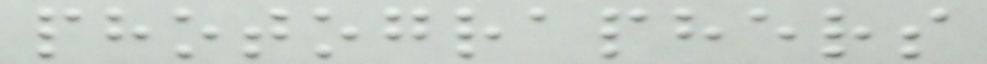photographers
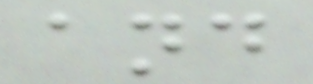and
